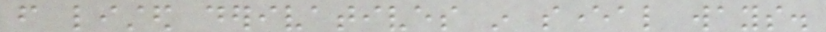from listed derivatives in several ways.
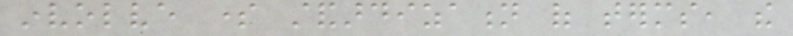involve some standardization of terms, the
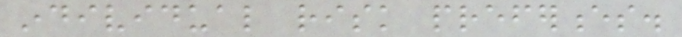individual risk preferences.
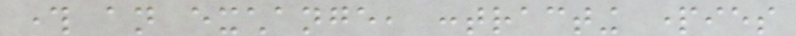through an exchange, contracting parties
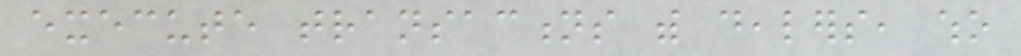execute transactions with dealers, who
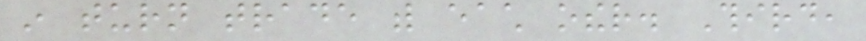in turn trade with each other. Third,
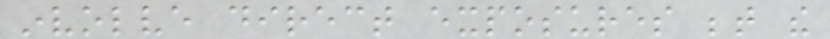involve direct exposures between the
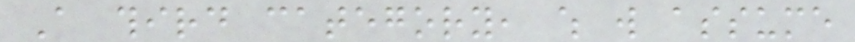A third category, which will assume
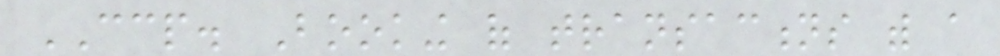CCP. Booking of transactions with a
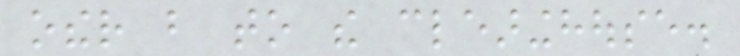other but to the clearinghouse.
